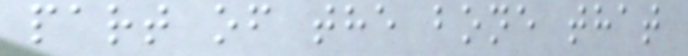part of the bone that
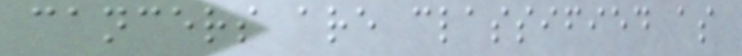cancers are classified as
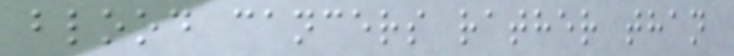blood cancers rather than
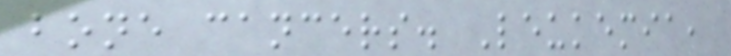bone cancers. Leukemia,
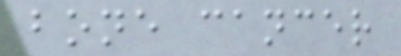bone cancer
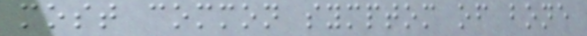most common symptom of bone
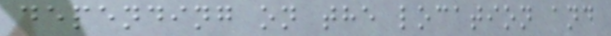depending on the location and
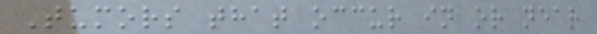Tumors that occur in or near
